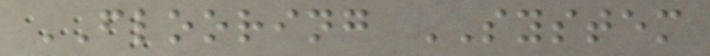FLOORING SYSTEM
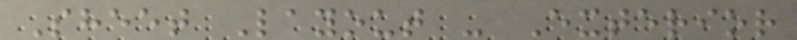Sheet Layout - Exterior
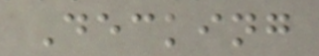Decking
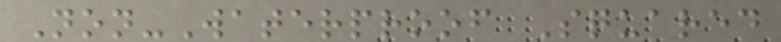Non-Waterproof Squared
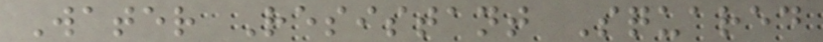Water Resistant Squared
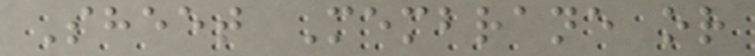Sheet Membrane or
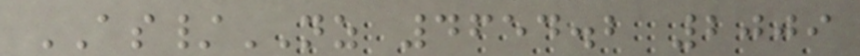AS/NZ 4654.2 2009
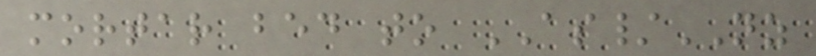mortar bed to AS/NZ
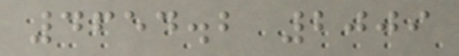4654.2 2009
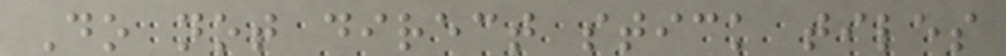Do not direct stick tiles
